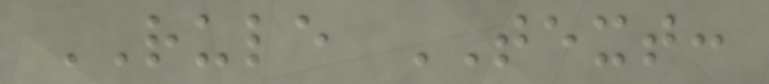RULE TEXT:
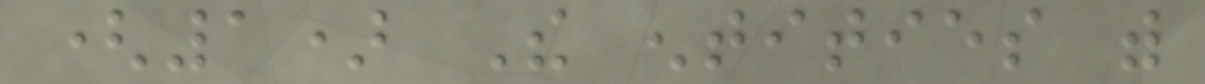(1) The entities with
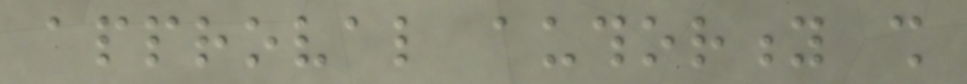approval authority shall
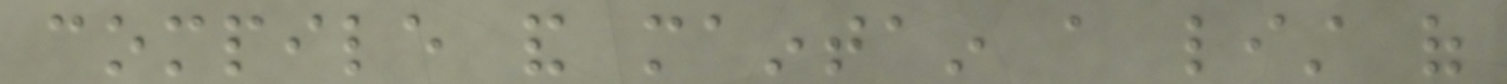compile and maintain a list of
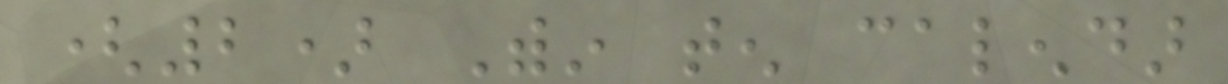(2) Within ten calendar
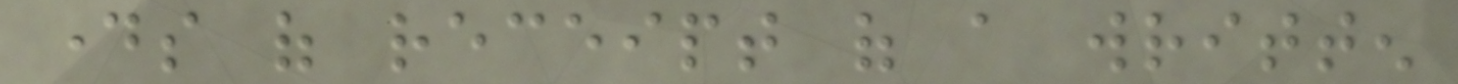days of receipt of a written
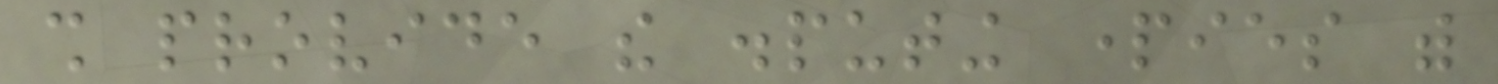shall provide the disputing parties with
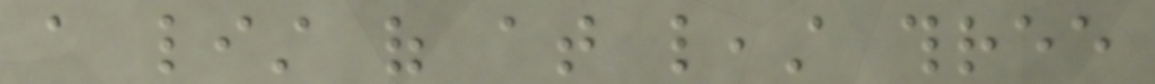a list of at least three
